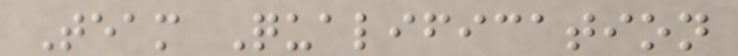Team Qualification
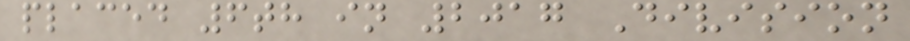placed 6th in 2017 Division
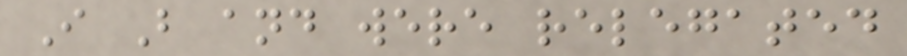I B and were relegated
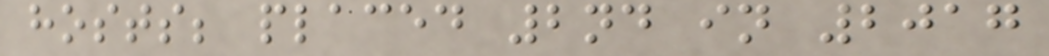hosts; placed 2nd in 2017
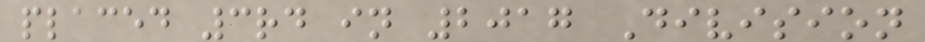placed 3rd in 2017 Division
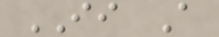II A
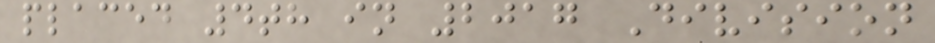placed 4th in 2017 Division
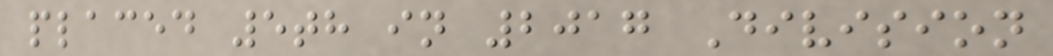placed 5th in 2017 Division
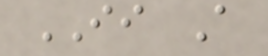II A
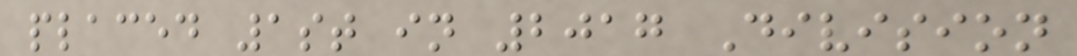placed 1st in 2017 Division
